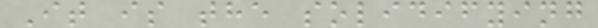It is the solidifying
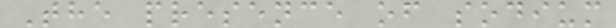The presence of sodium
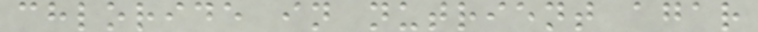chloride in nutrient agar
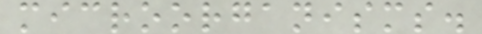microorganisms.
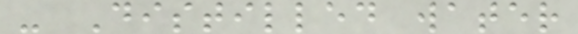- Distilled water
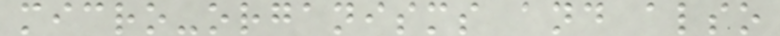micro-organisms and also
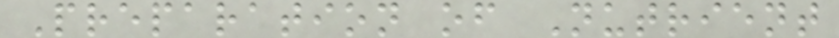Preparation of Nutrient
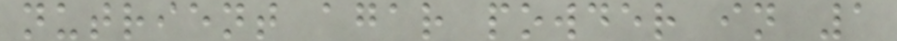nutrient agar powder in 1
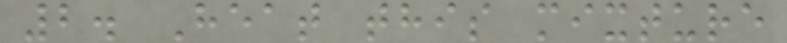2. Heat this mixture
